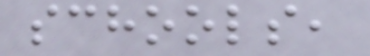schools,
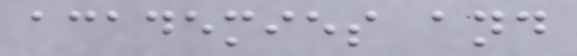academies and
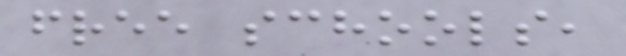free schools,
